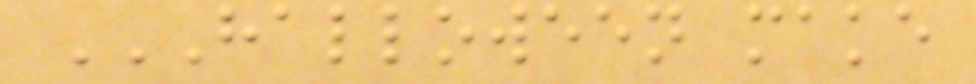HALLOWEEN MAKE
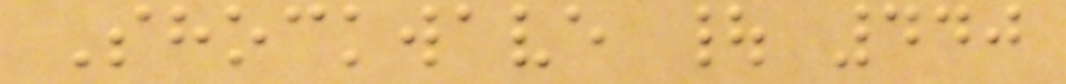Shockwave | 440
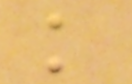k
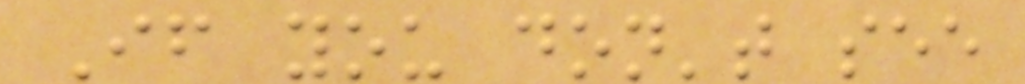If you don't see
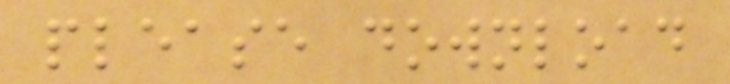please download
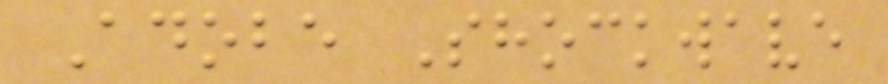Adobe Shockwave
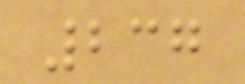237
